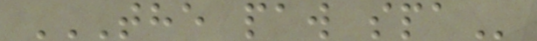THE PAW SPA
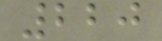220
